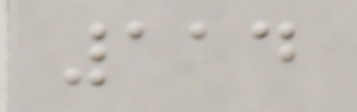114
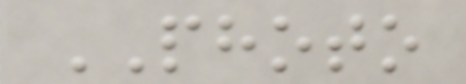PHOTO
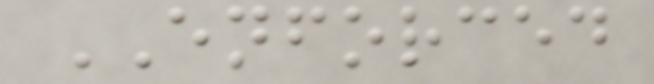ENFORCED
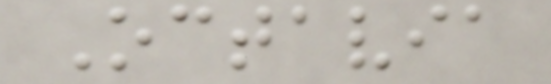Octavia
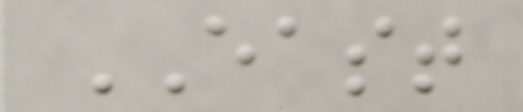EAST
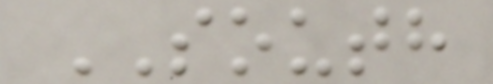SOUTH
